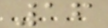16
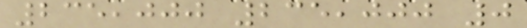235,000 235,000 0
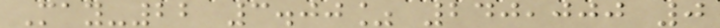May-22 3.00% 240,000 0
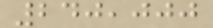240,000
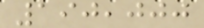190,000
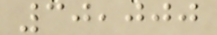30,000
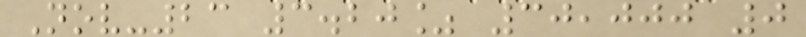Nov-23 3.20% 30,000 0
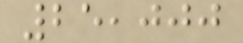25,000
